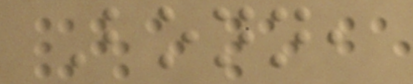Bonn,
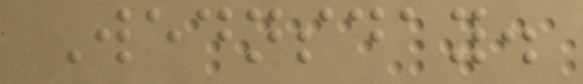Wednsday.
